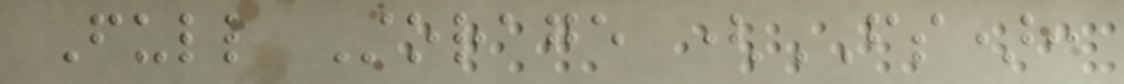Full Storage (FS):
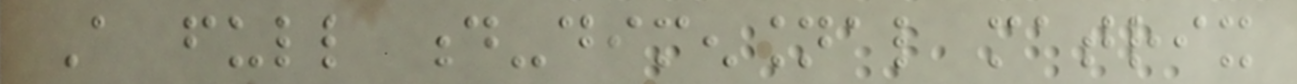A full d-dimensional matrix
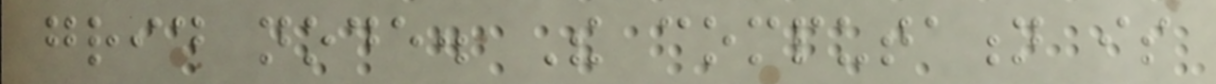grid node. The computation is
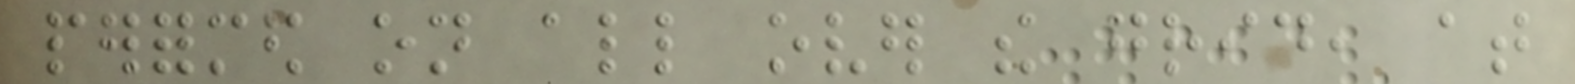performed on all over the grid, at
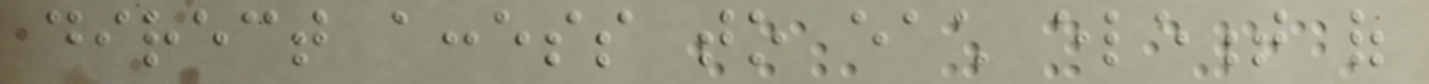direct access to each element of
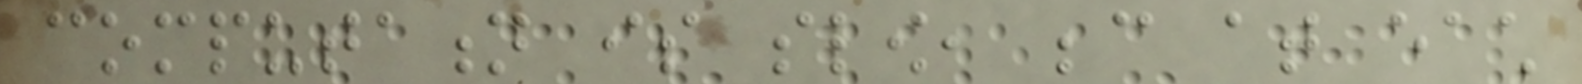computation is slow, because at each
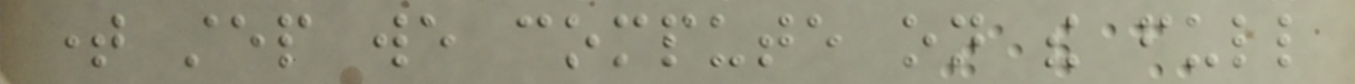time step we compute on the full
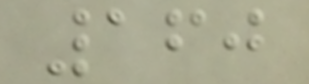160
